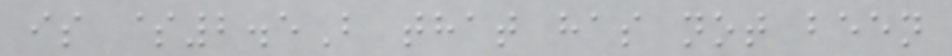is $2.5B that has not been
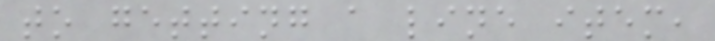to getting a line item,
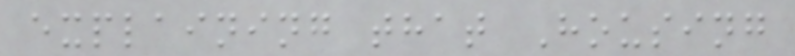explaining that Housing
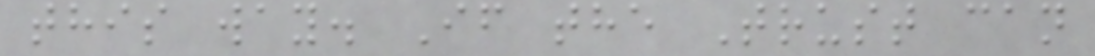this way. If the Trust can
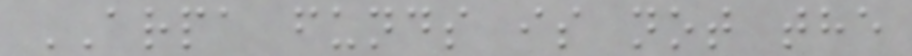ARPA funds is not the
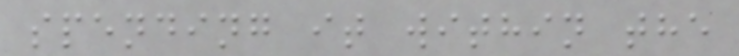spending it within the
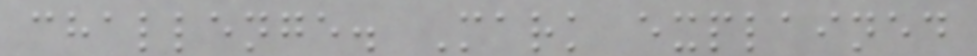challenge. Mark explained
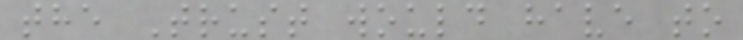the Trust would have to
